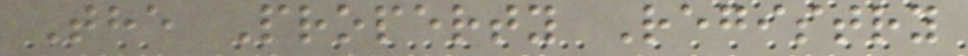The Property Registry
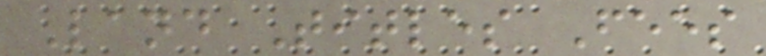Land Titles Fees
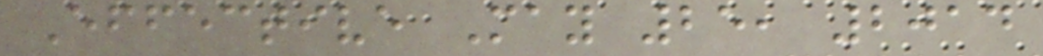Effective May 25, 2014
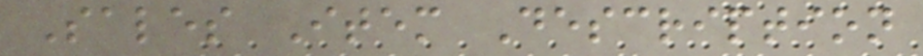Sales Item Description
